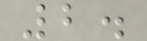2.
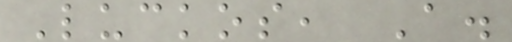Luckos, A.
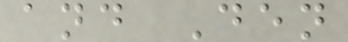and Den
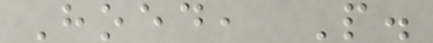Hoed, P.
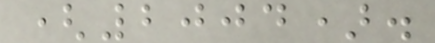(2004).
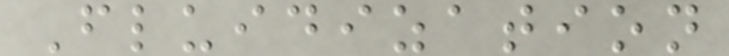Fluidization
